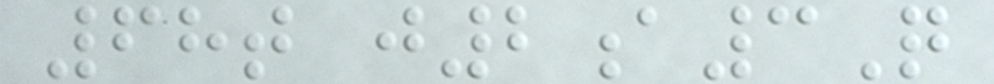68t j2a3Q
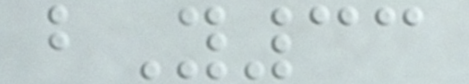bY33
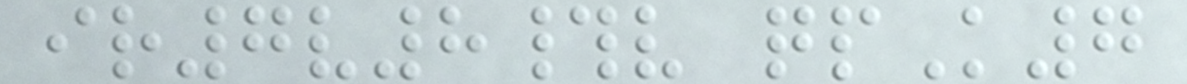ir7v8#v qpK7
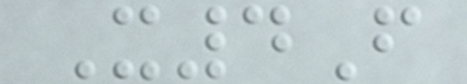X4F
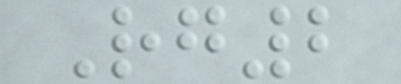Rg2
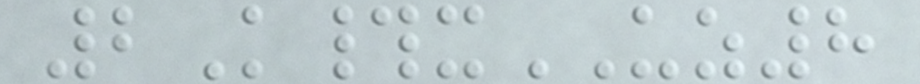2K#xUZ8
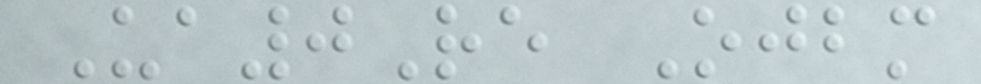Ua0Re Ojbm
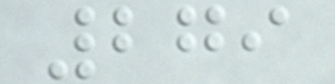279
